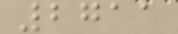2711
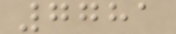7781
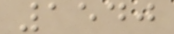1540
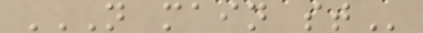N MAIN ST
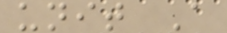unit A
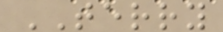TERRY
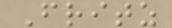Fritz
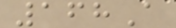168A
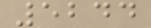5244
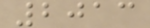2013
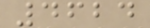4624
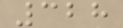328
